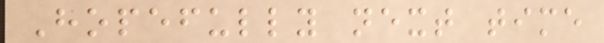Hopefully next time
